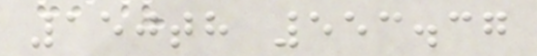150th 553.37
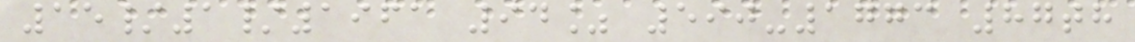15/1/1961 94% 590-1773 87th
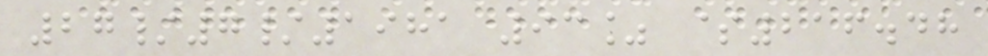27/7/1981 93% $216.48
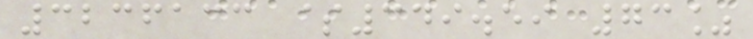3236133 $349.59 73%
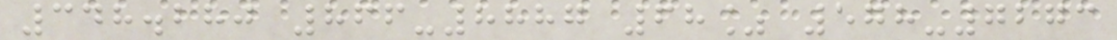348.280 866-8887 68% 578-7273
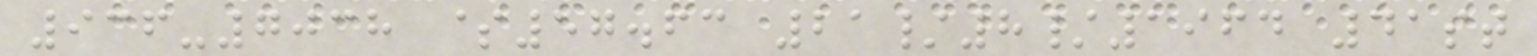936-7038 $57.63 21/8/1964 41st
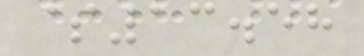$13.58
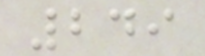249
